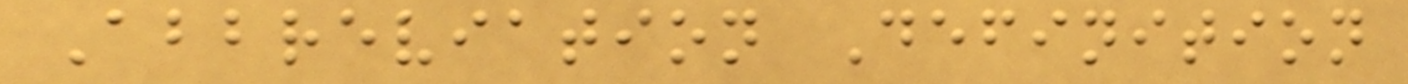Abbreviation Definition
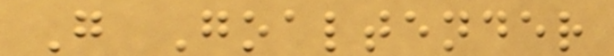G Goaltender
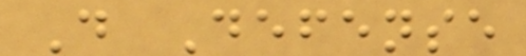D Defense
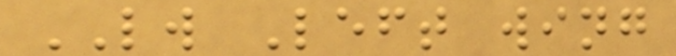LW Left wing
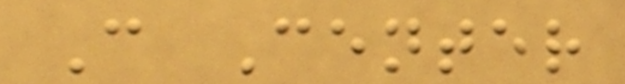C Center
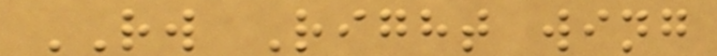RW Right wing
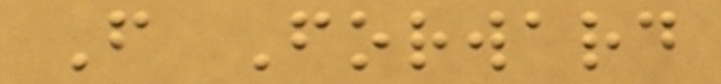F Forward
